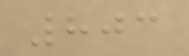803
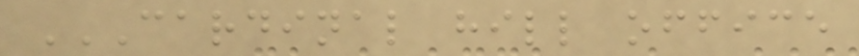CARDINAL HILL OFFICE
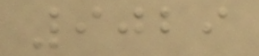9029
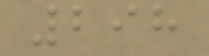298
